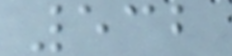532
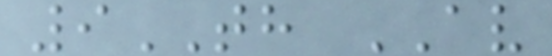9TH AV
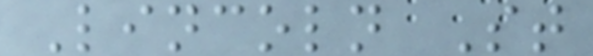Lincoln St
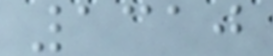1310
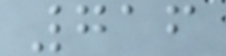716
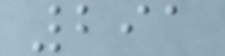291
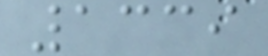1339
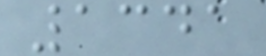1341
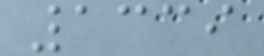1339
